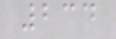234
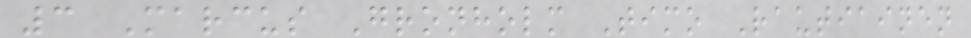3 Marcus Gronholm Timo Rautiainen
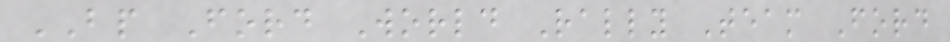BP Ford World Rally Team Ford
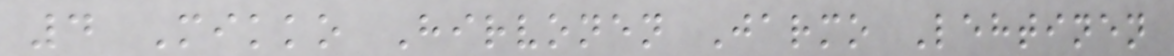4 Mikko Hirvonen Jarmo Lehtinen
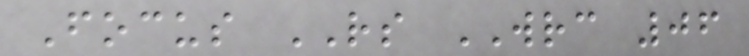Focus RS WRC 06
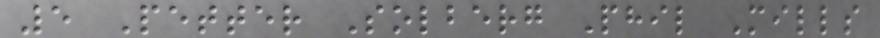5 Petter Solberg Phil Mills
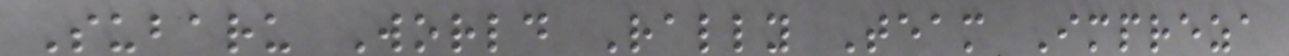Subaru World Rally Team Impreza
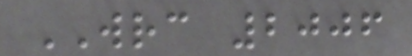WRC 2006
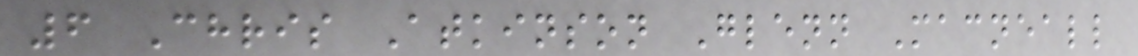6 Chris Atkinson Glenn Macneall
